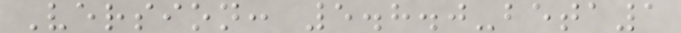Version: 5.8.0-beta1
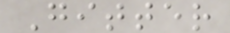Gitter
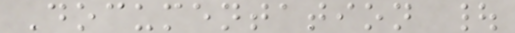Documentation |
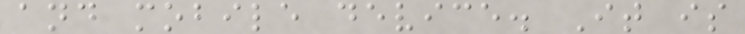and mobile device. It is
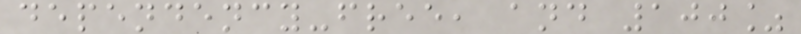dependency-free, and 100%
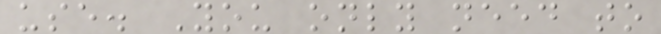use. You only need to
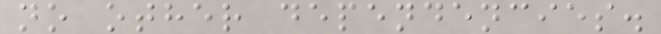no other dependencies.
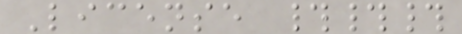License ###
